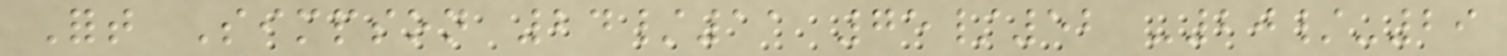Fort Simpson 24/11 75/52 -20/-29
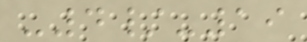-4/-19
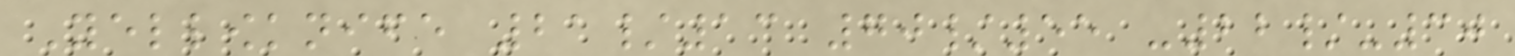Yellowknife 21/13 70/55 -22/-30
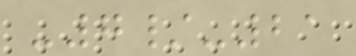-7/-21
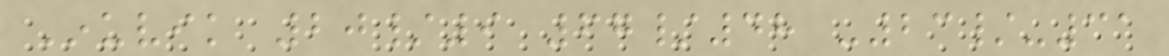Inuvik 20/9 67/48 -23/-31
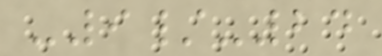-9/-24
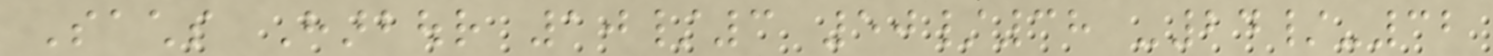Sachs Harbour 10/3 50/38 -24/-32
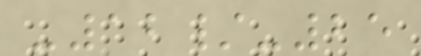-12/-25
